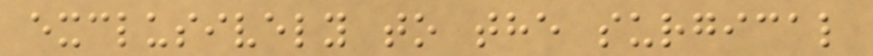exclusively to the surgical
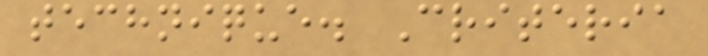technique. Criteria
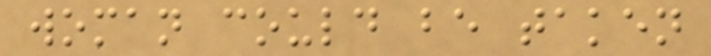woman could be taken
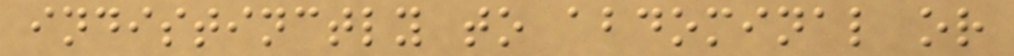indistinctly to abdominal or
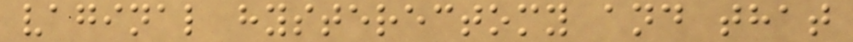vaginal hysterectomy and that
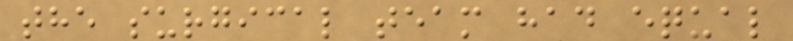the surgical team had equal
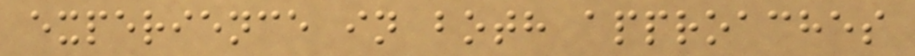experience in both approaches
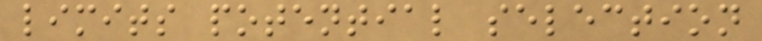limits potential selection
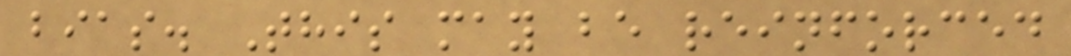bias. This may be reinforced
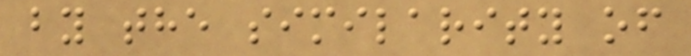by the similarity of
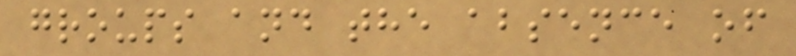groups and the absence of
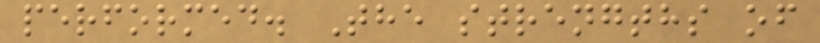performed. The strengths of
